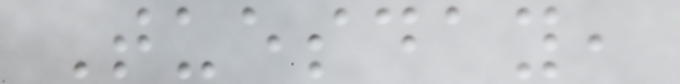Tuesday,
